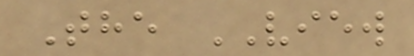The VIEW
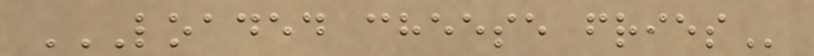LOADED CHEESE FRIES
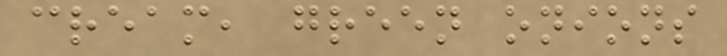cream, green onions
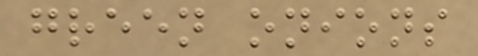green onions
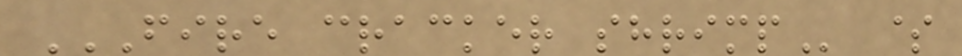FIRE CRACKER SHRIMP $
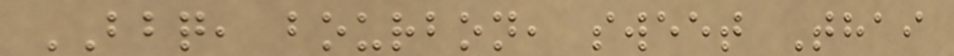BBQ, bourbon, sweet Thai
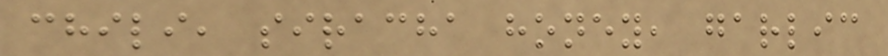chili, siracha honey, garlic
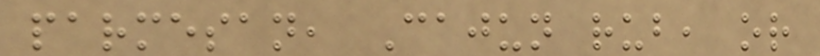parmesan, Cajun rub, or
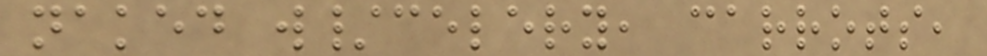naked w/celery, carrots,
